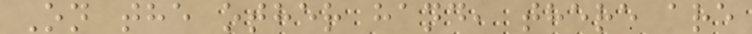On the other hand, there are
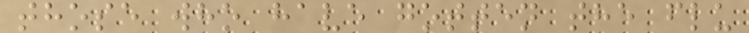those who have gotten the flu
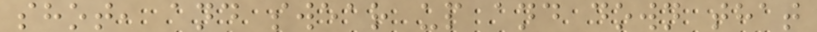shot, and swear up and down that
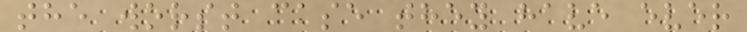the worst case they have ever
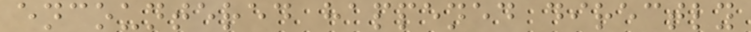encountered happened directly
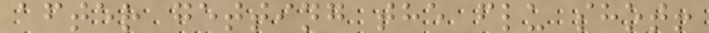after getting the flu shot!
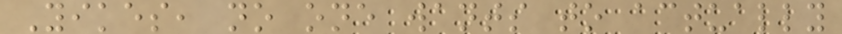Yikes, no one wants to actually
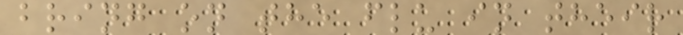bring on the flu in their
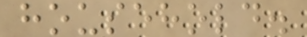household.
